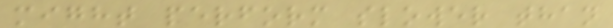might perform slower than
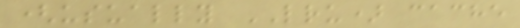(usually LRU) cache
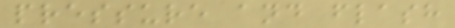pressure and flash
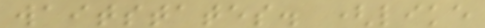waitstates. (like
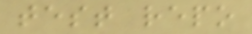test repo
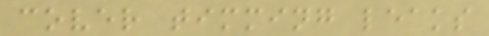cover timming leaks
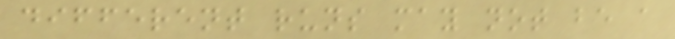different runs may not be a
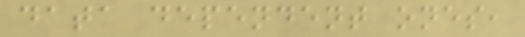data dependent ones,
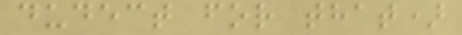dudect for that)
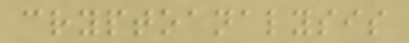cryptoanalysis
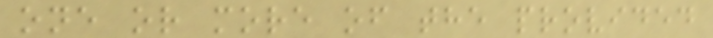one or more of the provided
